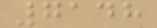7148
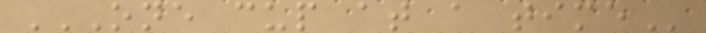ONE CUP AT A TIME
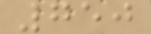750
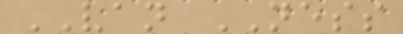VAN NESS
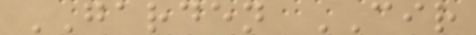GARDEN CIR
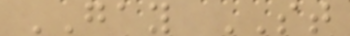GAY ST
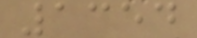1354
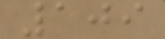109
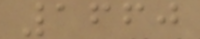1660
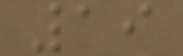19
